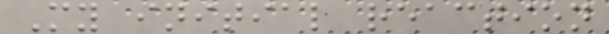My initial reaction
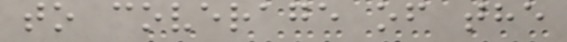to coverage of the
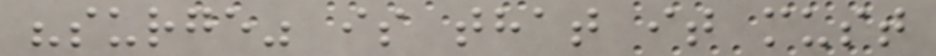"surge" is that it must
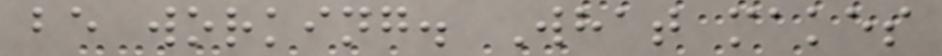be working. What makes
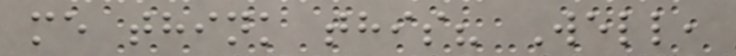me think this? Well,
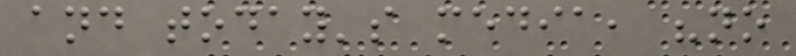and today's media, "no
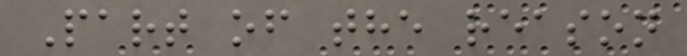Part of the reason
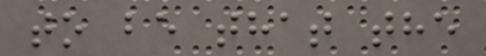to be that the
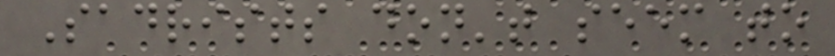Sadrists don't seem to
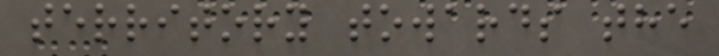territory towards the
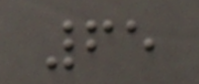65
